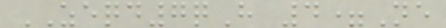ZEQD7qH 4=Ne
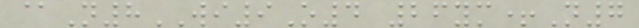@N8WI9O4 26ym+N7
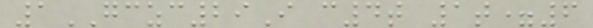1GCZC29I c4t 1t=6
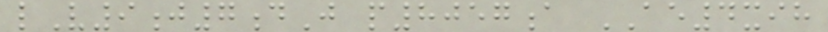lV9j7dJ p8057a AE4xih
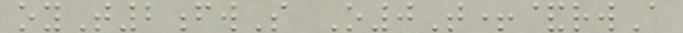oyT2fwS O0T+&rwA
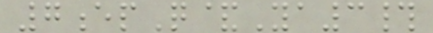7epQ&Ya3#
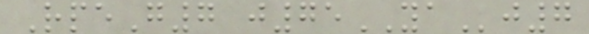RpeG7 j75YAj7
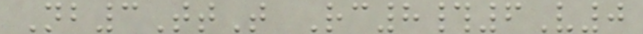Nb3TtT Rc8#6V0
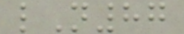lN87
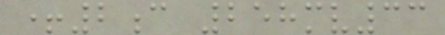+2c 258mv33
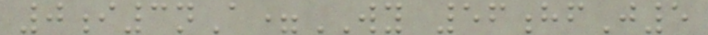0i3nA=WY 56hfJ5
